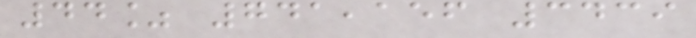44% 741,156 3439
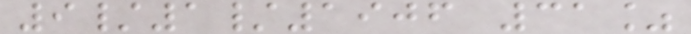9/1/1906 31%
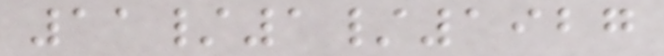11/1/1927
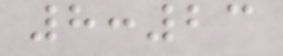8:23
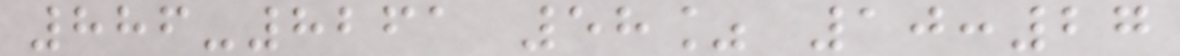886-8261 58% 10:27
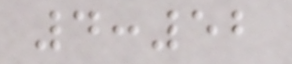4:52
